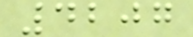4207
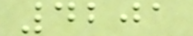4201
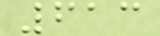613
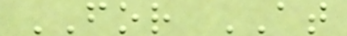FOR AT
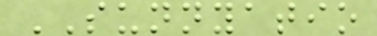SUNNYATIO
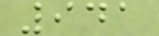941
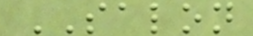SALON
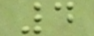4
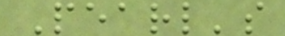Pearl's
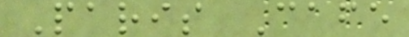Paris Cafe
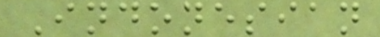Indonesian
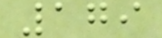179
